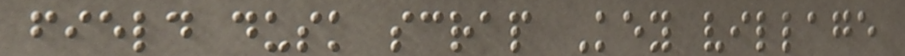field dusk scrap Key village
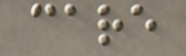care
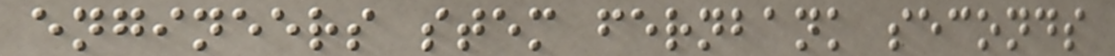engineers stem fernbank seconds
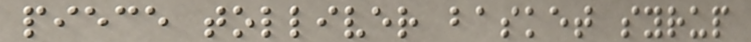piece tolliver basket syrup
